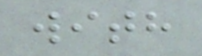with
